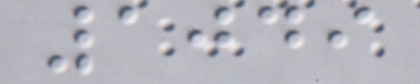1049
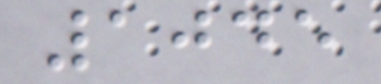1045
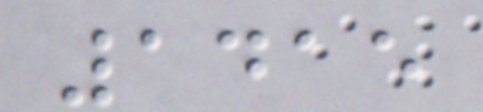1415
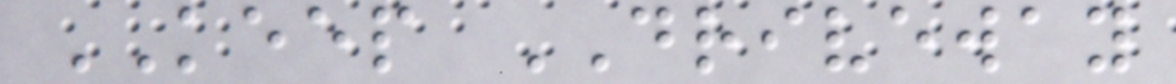KEEP DRIVEWAY
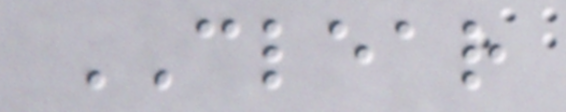CLEAR
